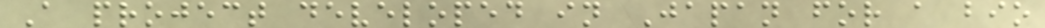A project developed in Japan for a bio
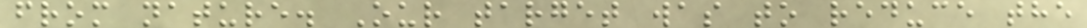from nature. Our target was to reduce the
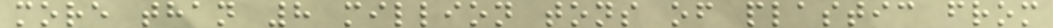more than 8 million tons of plastic from
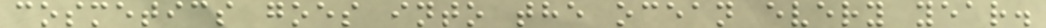cosmetics goes into the ocean every year.
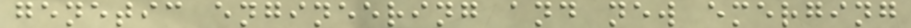genetic engineering and new emerging
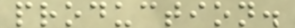production.
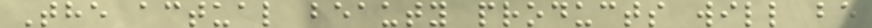The actual beauty products will be
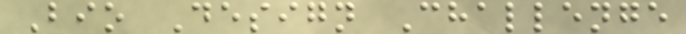Bio Design Challenge
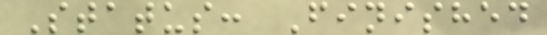Status: Finished
